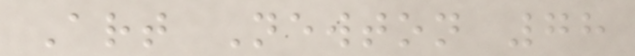Art Newton 78
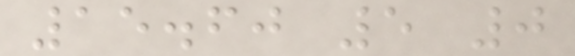15.60 5 0
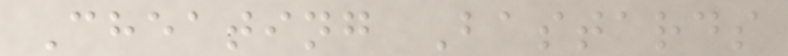Cheating Bastards
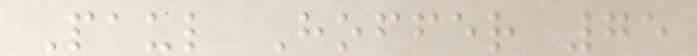Paul Hoffer 75
